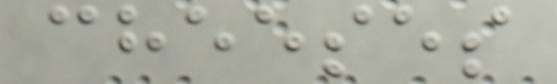cheeses
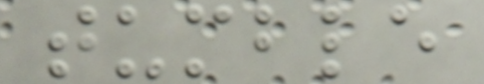tumble
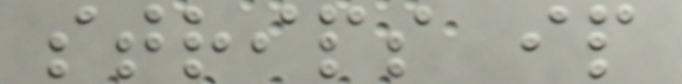strips ip
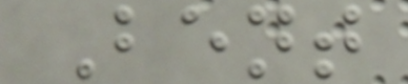Bent
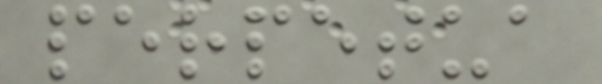perpetua
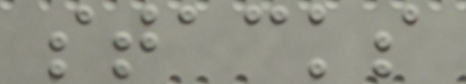stacks
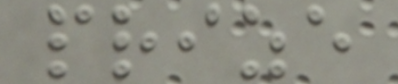prize
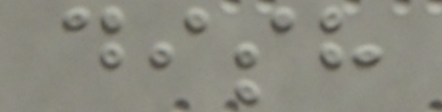dish
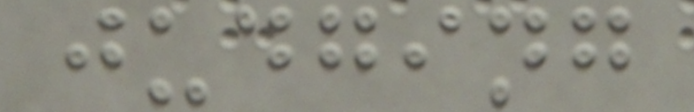judging
